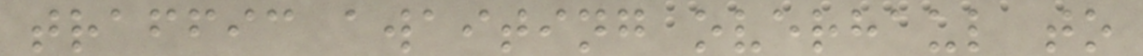traffic awaiting overhaul to
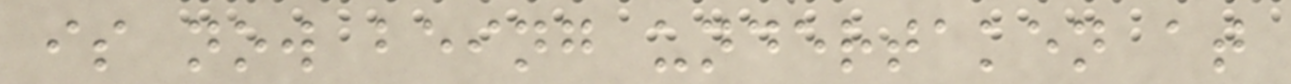is now being undertaken at
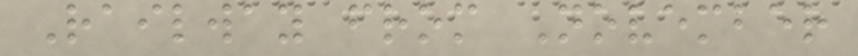Railway from November
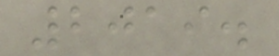2019.
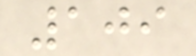109
